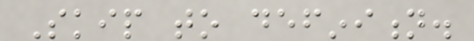Skip to definition.
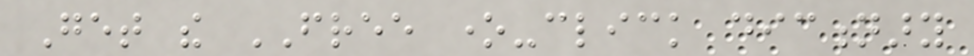Get the FREE one-click dictionary
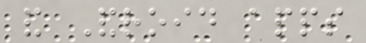and Android apps
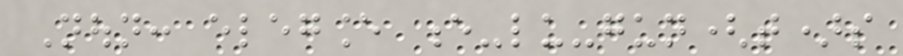Noun: elegance e-lu-gun(t)s
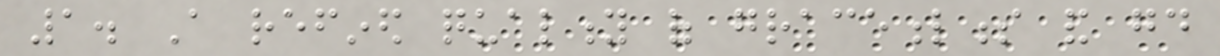1. A refined quality of gracefulness and good
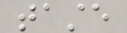taste
